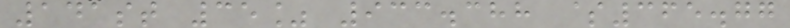141st 35% 933.388 $365.77
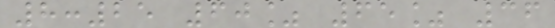8:25 60% 65% 36
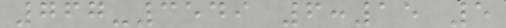767-3549 6:15 5
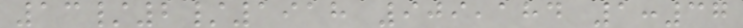13/2/1918 909,184 1:37
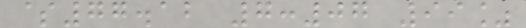$77.12 7:07 99%
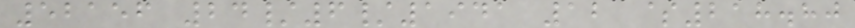52156 24/6/1941 12 $218.80
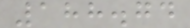188.74
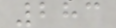283
